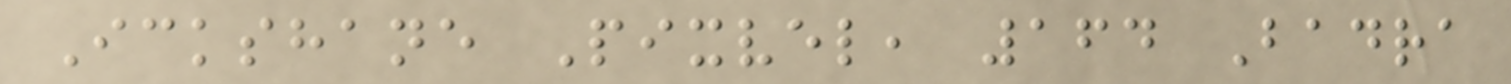Ickshane Pixvel, 164 Badra
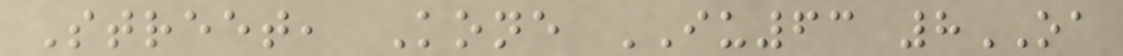Street, Kone IU63 8OA
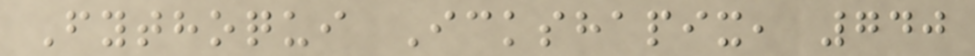Fythoqui Ickshapix, 740
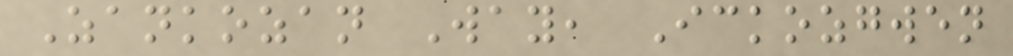Zankozan Way, Ickozgwen
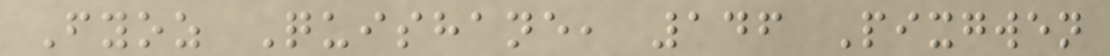Fyoz Quishane, 146 Pixgwen
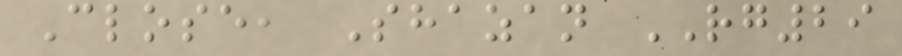Close, Shazan RG29
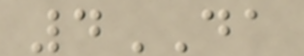4DA
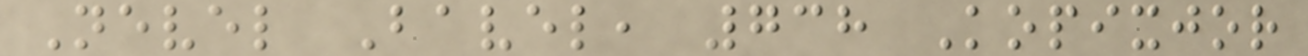Nevel Bavel, 738 Kopixjor
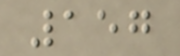157
